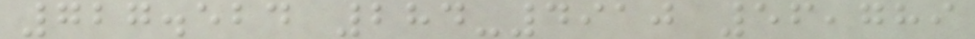727.524 284-4910 56,789
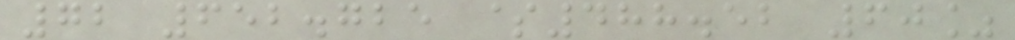72 652.725 $488.52 60%
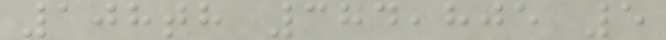108th 384,805 5
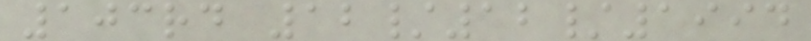103rd 12/12/1994
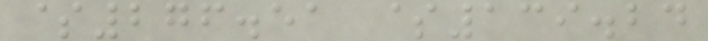$276.51 $139.24
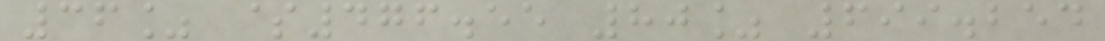36% $476.55 80% 699.254
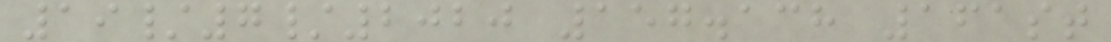19/7/2020 157.138 161st
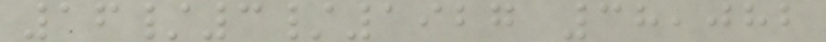16/3/1927 38,082
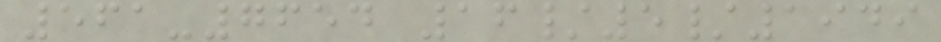561-7654 16/5/1949
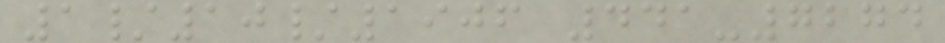1/10/1906 441-7274
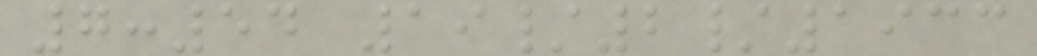7:54 19/2/1933
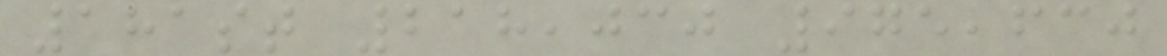181st 218,030 975,630
